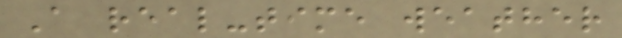A real-time weather
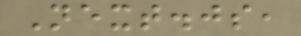Next.js,
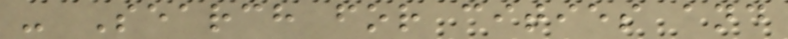- Search for cities and
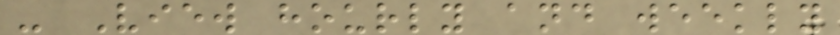- View hourly and weekly
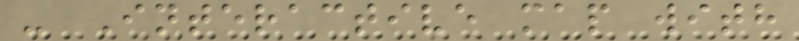- Interactive map with
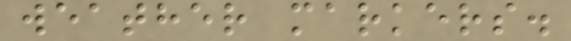weather markers.
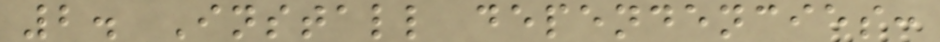2. Install dependencies:
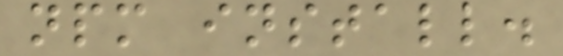npm install.
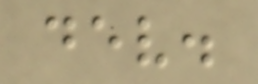dev.
